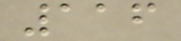116
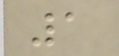1
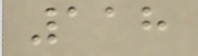118
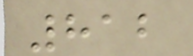812
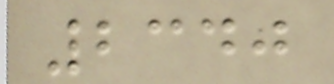2340
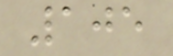105
